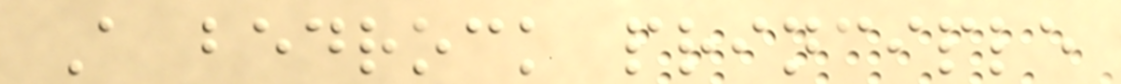A bedrock principle
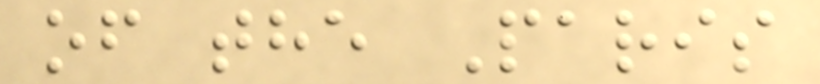of the Paris
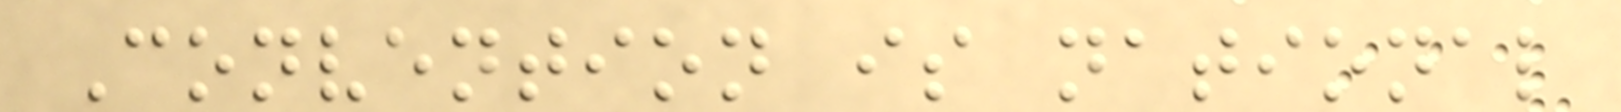Convention is national
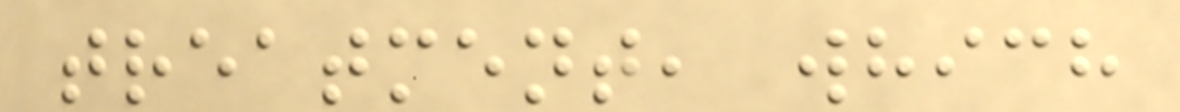treatment, which
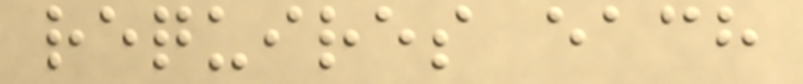requires each
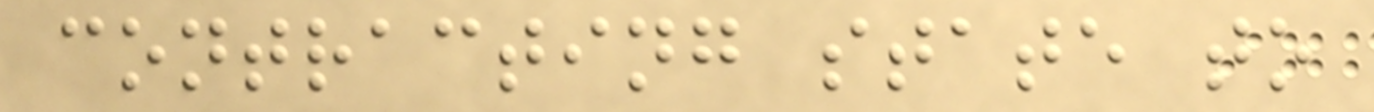contracting state to
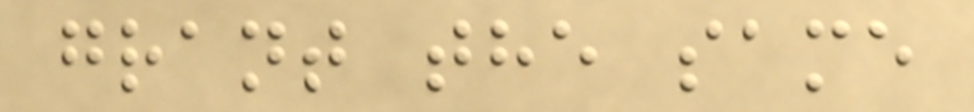grant the same
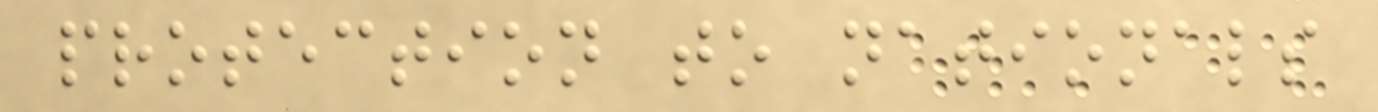protection to nationals
